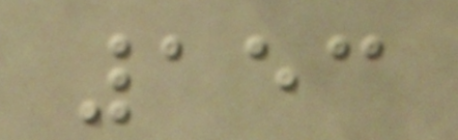153
